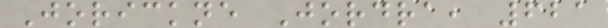Jorickne Jordra, 621
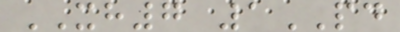XH7 1PD
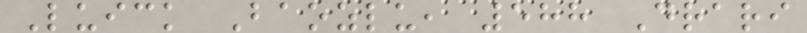Luick Baozlu, 588 Drari
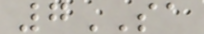7SA
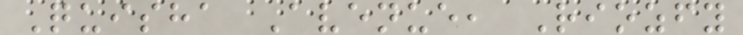Quisha Avenue, Riozfy
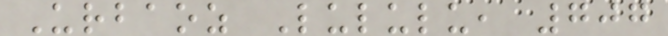Urbaoz Lululu, 707
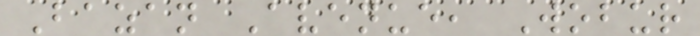Bazan Avenue, Wobur
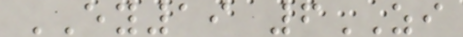EY19 6ZI
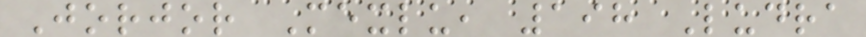Jorjor Mexlu, 198 Ludra
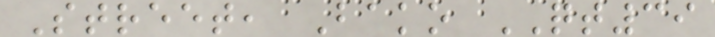Street, Bako QT39
